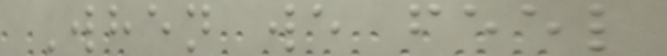When we feel
